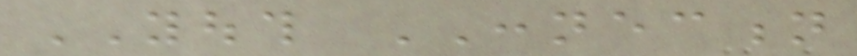YOUTH CONNECTION
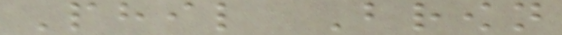Phil Brown
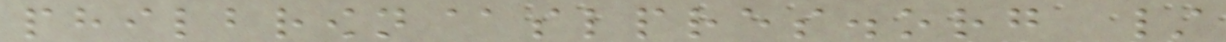philbrown@slpres.org /
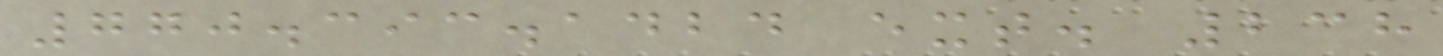770.393.1424 ext. 238
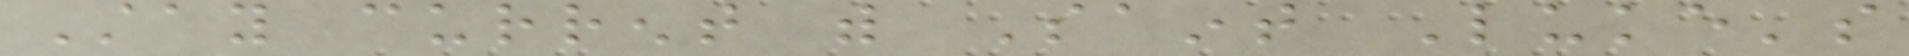Stay current with Saint Luke's
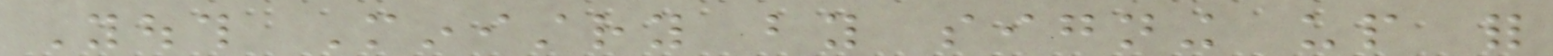Youth Ministry by signing up for
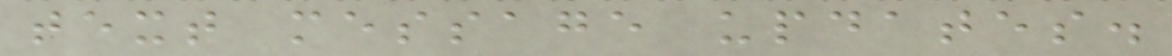text message updates.
